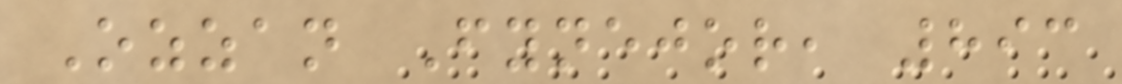Ozzan Fynejor, 893
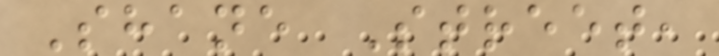Shane Street,
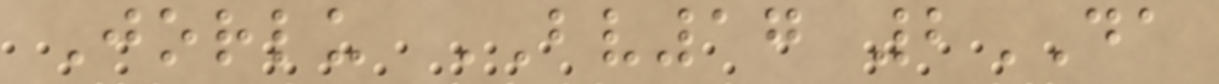Jorlu BV17 2DA
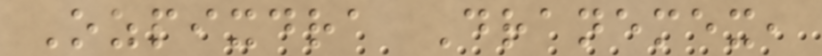Ozpixdra Dranemex,
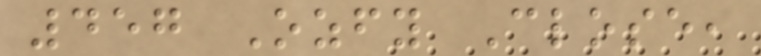457 Ozfy Close,
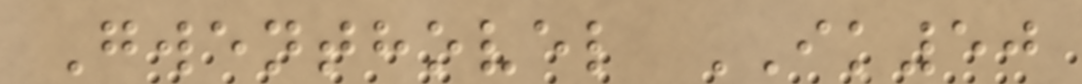Gwenthovel IK50
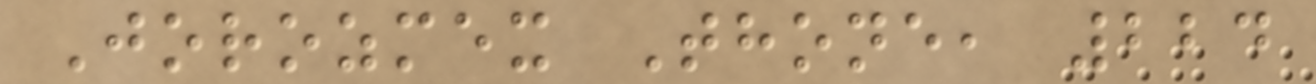Jorozmex Thone, 224
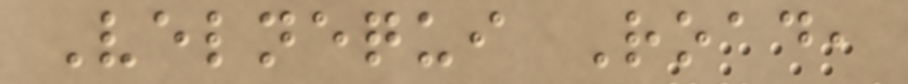Velnequi Road,
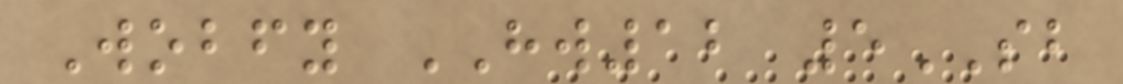Wobfy HW12 5SB
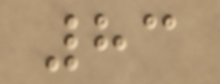83
